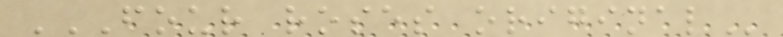FOUR ROSES ORIGINAL
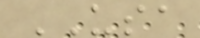USA
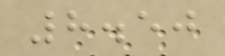8.50
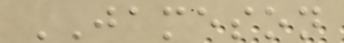JAMESON
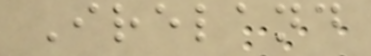Ireland
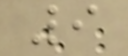9
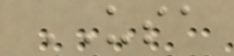USA
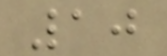10
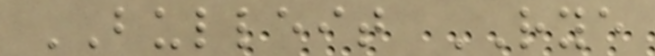BULLEIT RYE
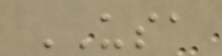USA
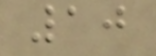10
